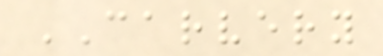CARVERY
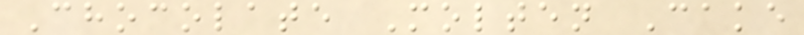Chocolate Molten Cake
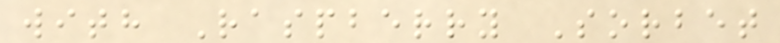with Raspberry Sorbet
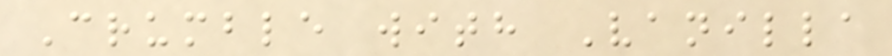Crumble with Vanilla
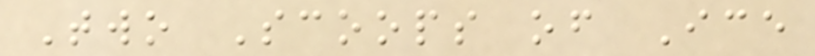Two Scoops of Ice
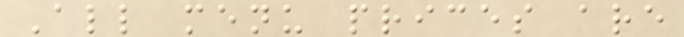All menu prices are
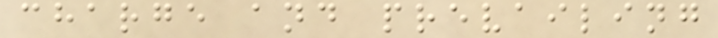charge and prevailing
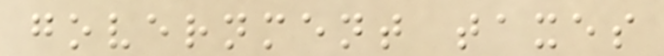government taxes
